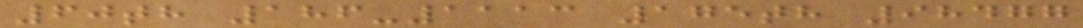60th 186-1113 175th 98477
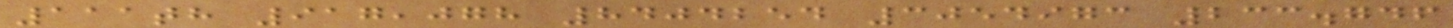111th 917,078 8404254 3054973 233.746
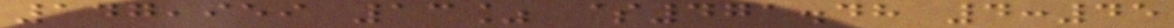147,959 13% $471.48 4:45
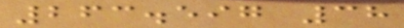263.597 38
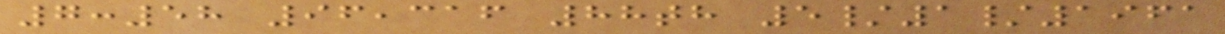7:58 96,316 88th 5/1/1961
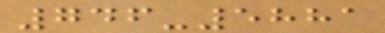746-5881
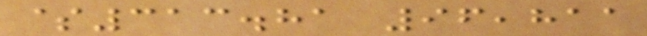$313.81 96,811
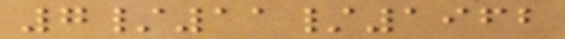7/11/1962
